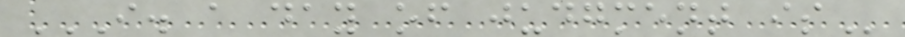I. A DAY OF JUDGMENT IS
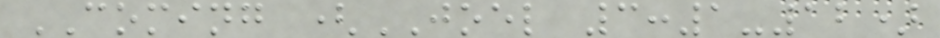COMING (JOEL 3:1-12)
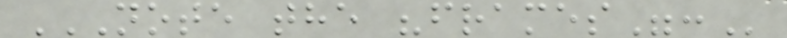NOTE THE "FRAMES":
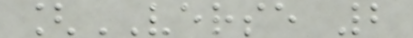[VERSE 2
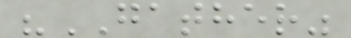"GATHER"
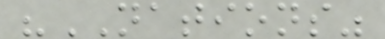"NATIONS"
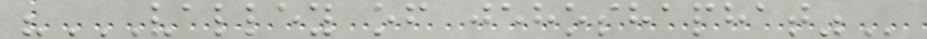"VALLEY OF JEHOSHAPHAT"
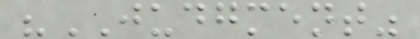"JUDGMENT"
